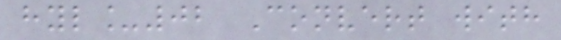hyl_02 Convert with
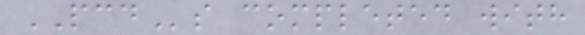PCDs completed with
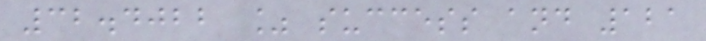32.4022 % success and 121
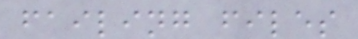failing files
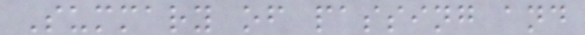Summary of passing and
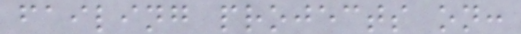failing projects on:
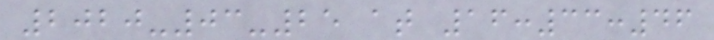2020-03-25 at 16:33:46
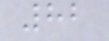82
